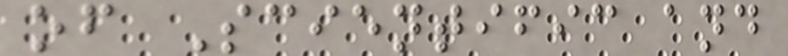of Scientific and
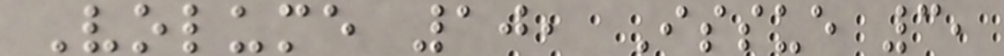Volume 10, Issue 3,
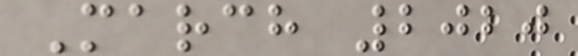March 2020
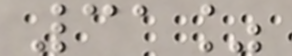31%
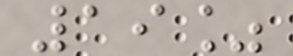19%
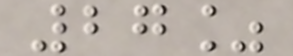27%
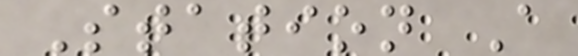Station A
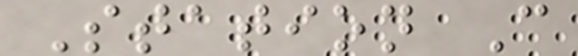Station C
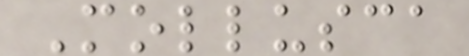Mollusca
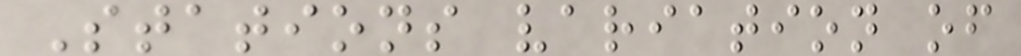Stations variation of
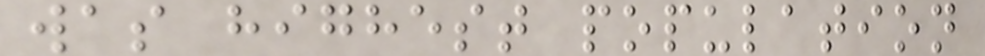was highest population
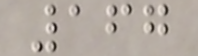167
